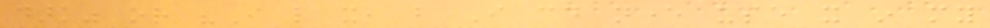dark" or "I like it, but I could never use it in my
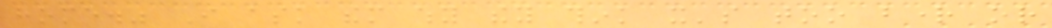home." I ask them why they think it's too bright or
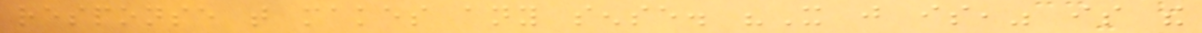response that makes any sense. "It just is," is the
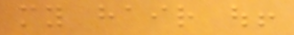my hair out!
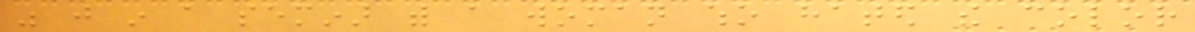was just in a seminar with a woman who hated the color
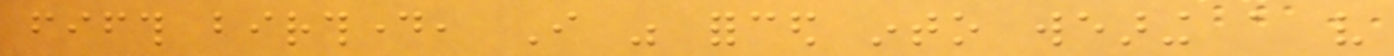fifth birthday, I was forced into wearing a very
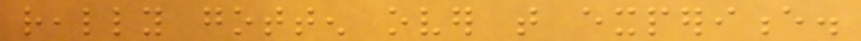really gotten over that experience.
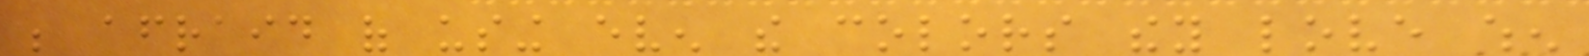be afraid of using even the colors they love when
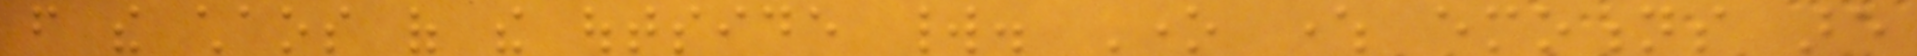from the chaos of the outside world. One where emotions are
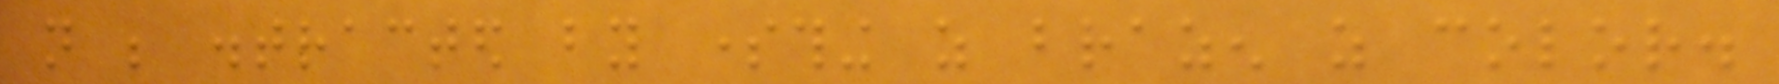not be distracted by something as brazen as color.
